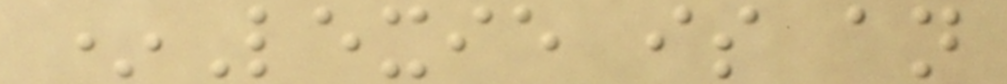*Lexie is an
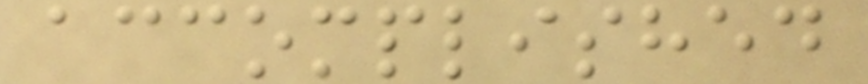accomplished
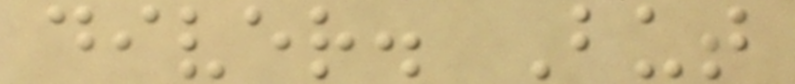diver. But
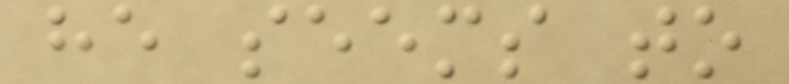he seems to
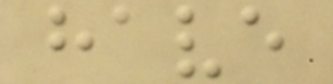have
